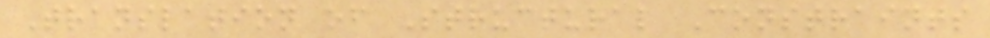Translation of Structural Constraints
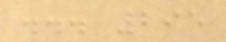... 295
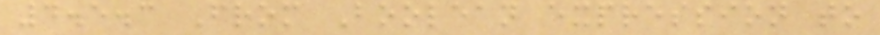4.5.3 From Boolean expression to
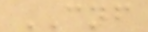CNF
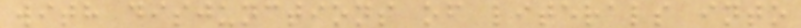with disjunctions of literals into
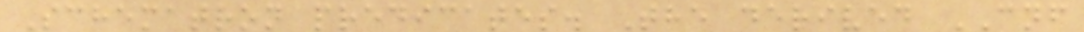Schematron predicates. The derived CNF
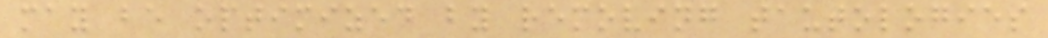may be optimized by removing tautologies
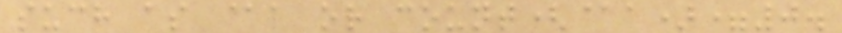such as @a or count(@a)=0.
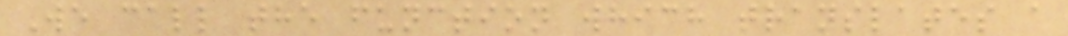We call the function which translates a
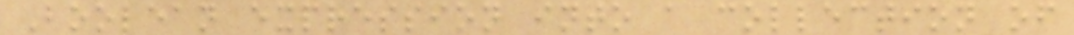Boolean expression into a collection of
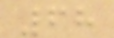68
